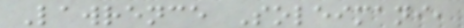Lawrence Soleimani,
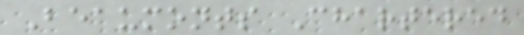Beaumonts Chartered
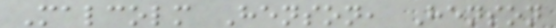Malcolm Henson, Henson
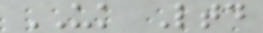UK Ltd
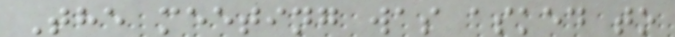The meeting was asked to
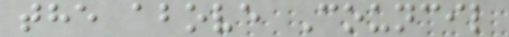the above Council
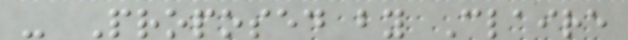- Proposed by Claire
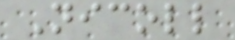Nicoll
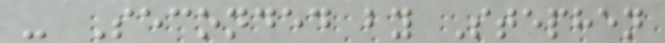- Seconded by Stephen
